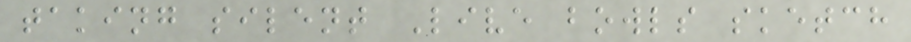taking silent Live bowls sketch
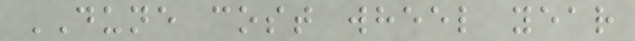DUNE cost wheel year
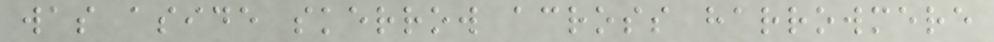was aside skerrow across harrowmere
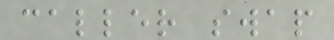caller swap
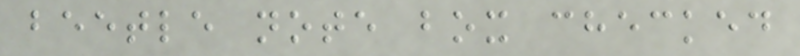beetle note box checked
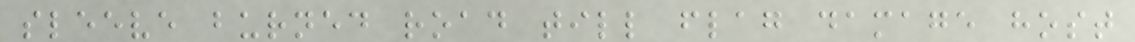sleeve burned road till flag damage host
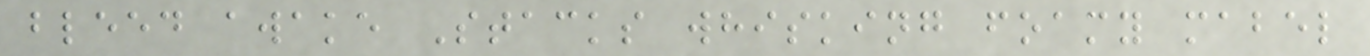bleed awake Stacks whisking foamy mabel
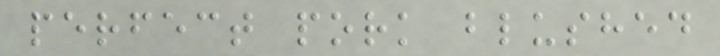perfect pork blushed
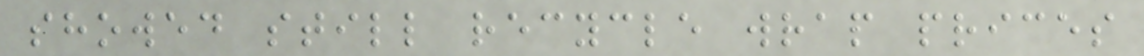showed still recycle wrap prices
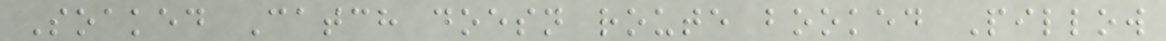Soaked Catch doesn route booked Pillow
